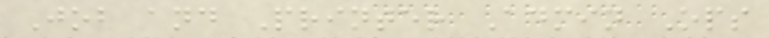Job and Printer Admin Ops
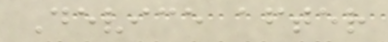Device after
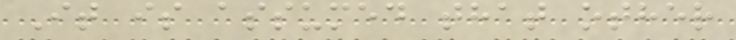It is assumed that other
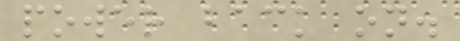power back on.
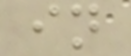in
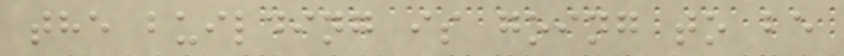the building is going to be
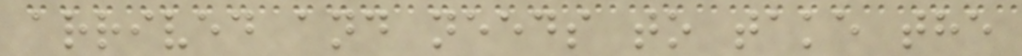arrived and needs to take the
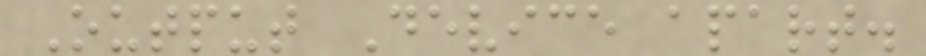Output Device apart.
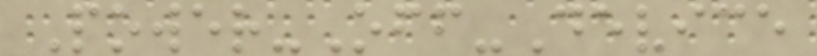Power-Off-Device
